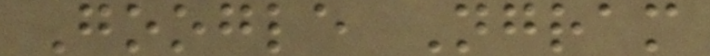Google Ngram
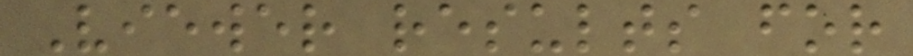Viewer results for
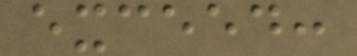exceed:
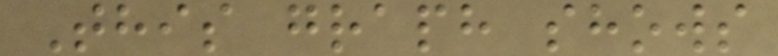This graph shows
